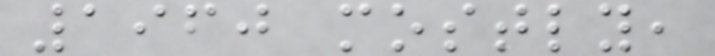1960 mostly,
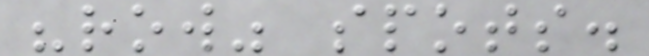"row" spots.
